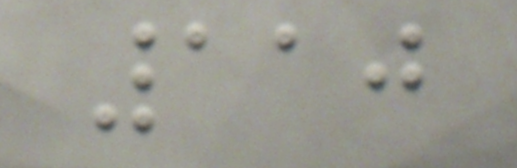110
